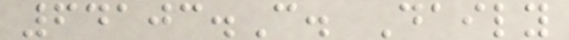64103.C. Daily
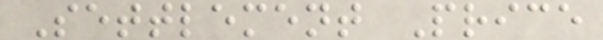Settlement Price
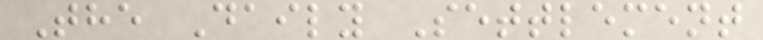The Daily Settlement
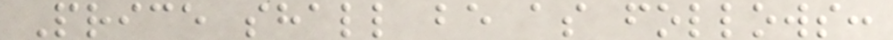Price shall be as follows:
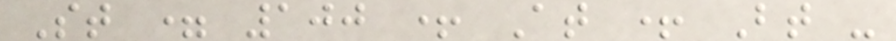St = 100 + At + Bt -
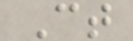Ct
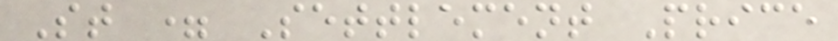St = Settlement Price
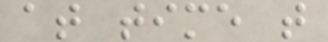at time t
